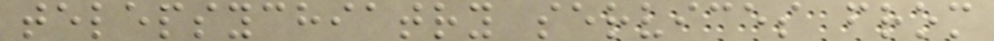telepsychiatry services from
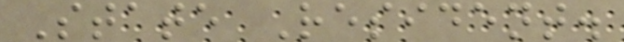State Resident.
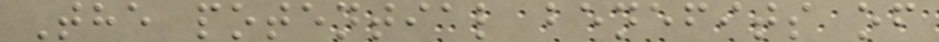The potential benefits of
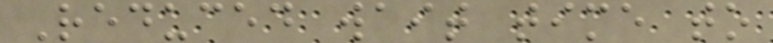Reduced wait time to
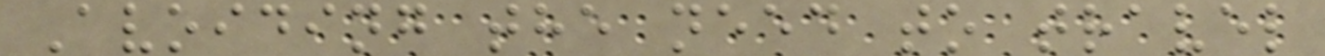Avoiding the need to travel
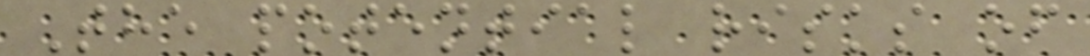The potential risks of
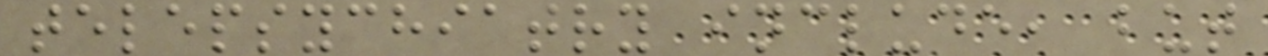telepsychiatry include, but
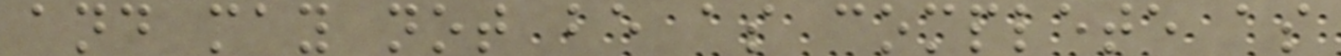and may not be as complete as
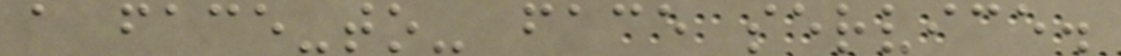a face-to- face service.
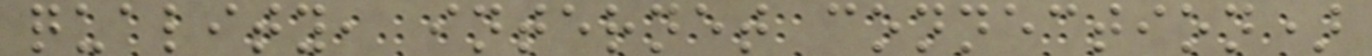quality, internet connection)
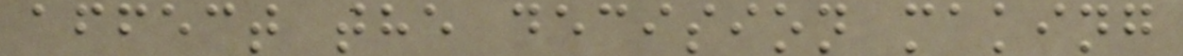affect the decision making
